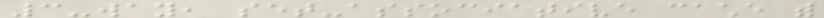3-way, set-associative cache with
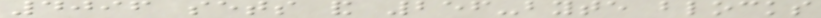4096 sets and 256-byte blocks
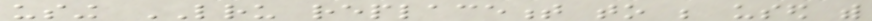using LRU replacement to be used with
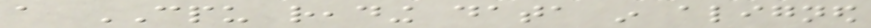a CPU reading data in aligned
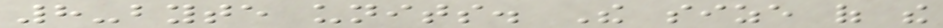8-byte units. The size of the
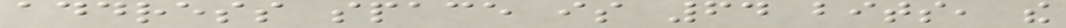address space is 64 bits, the
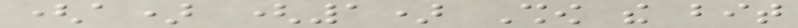(a) (1) Show the bit
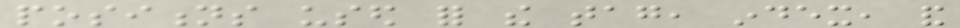positions used for the tag, index, and
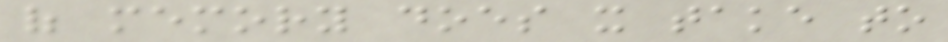of memory does it take to
